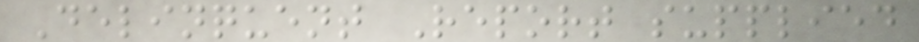Delinquent Report supplied
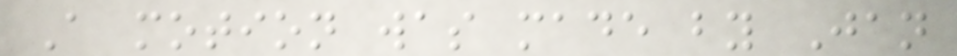A motion was made by Jan
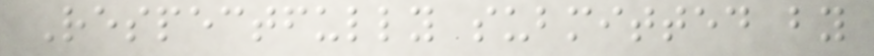Respectfully submitted by
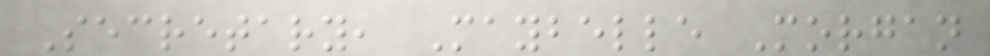Secretary, Maybelle Morgan
